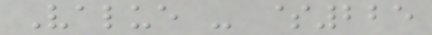Value - $225
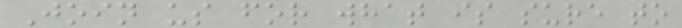Join us for what is sure to
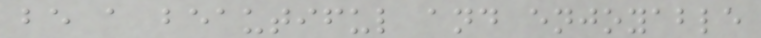be a beautiful and enjoyable
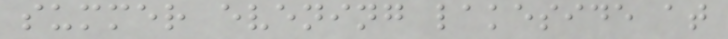summer evening lakeside at
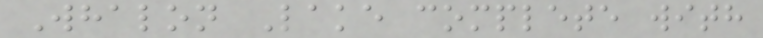Whalon Lake complete with
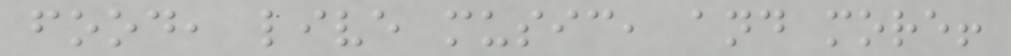food, live music, and more!
